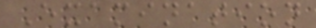Examination
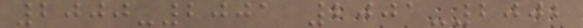2000-2001 2001-2002
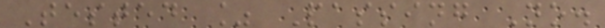Tested % Passing No.
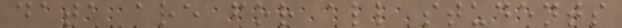data are for all students
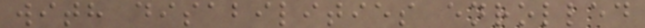with disabilities enrolled
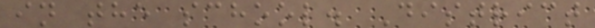in the school. District
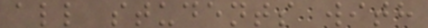all students with
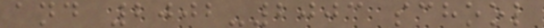and 2002-2003 school
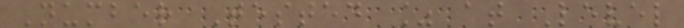Number Tested % at Level
